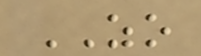ZO
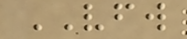VFW
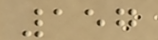157
